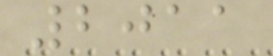2011
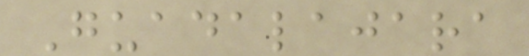Guadalajara
